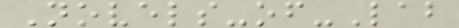Novels-of-Lab
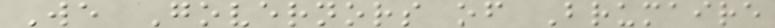We Governors of Brumaire
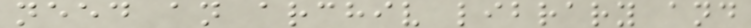need an archiv library and
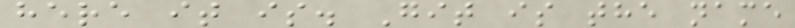here it is. Git is the name
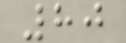80
